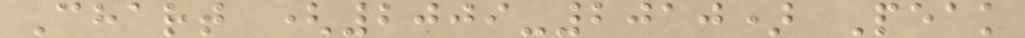Chart (2009-2010) Peak
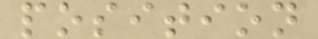position
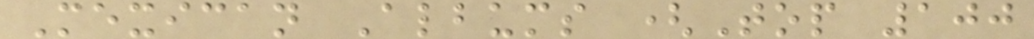Mexican Albums (Top 100
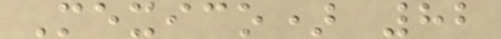Mexico) 82
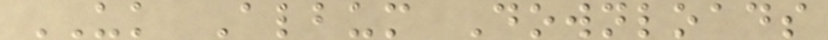UK Album Downloads
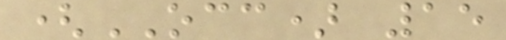(OCC) 15
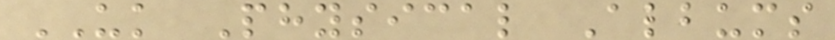UK Physical Albums
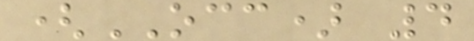(OCC) 4
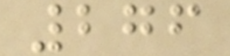276
